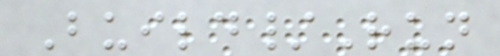Build/Run
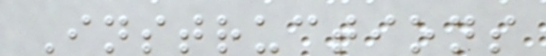Instructions
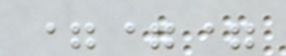===
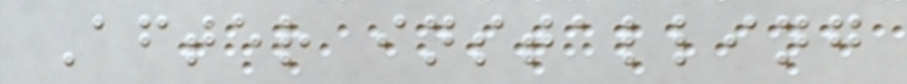After installing
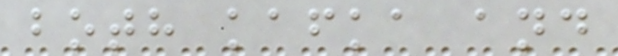both kafka and
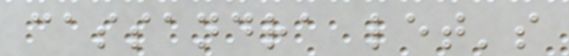cassandra let's
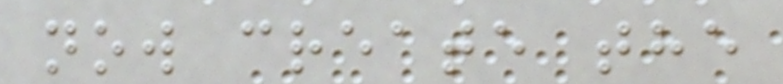now create the
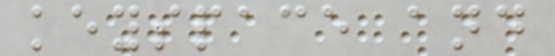keyspace and
